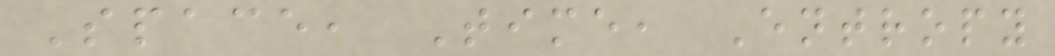Space, Time, Entropy
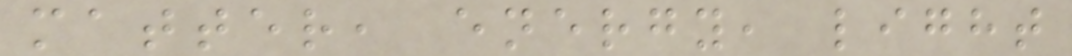matter, energy, light
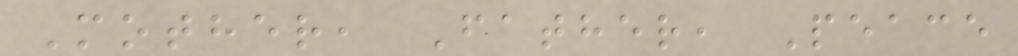Mother, Father, Peace
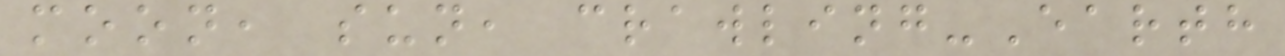moon, sun, crawling-Earth
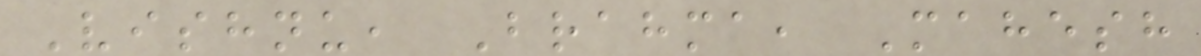Vishnu, Brahma, Mahesh
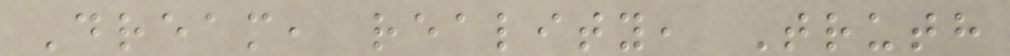Dream, reality, Truth
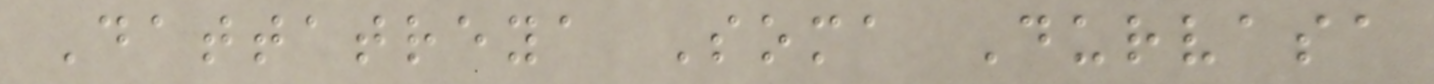Dattatreya Soma Durvasa
